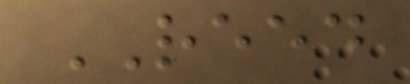REED
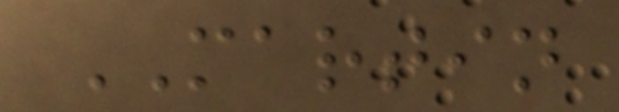MARTIN
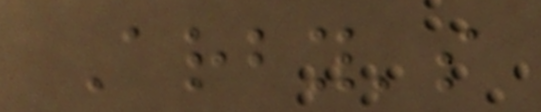Arby's
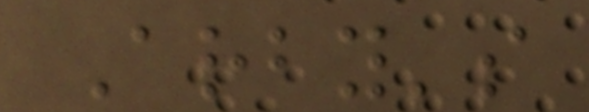Arby's
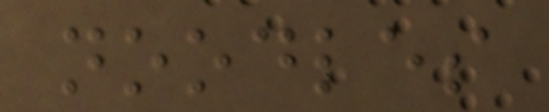noodles
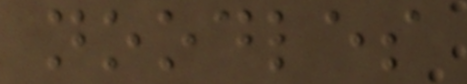noodles
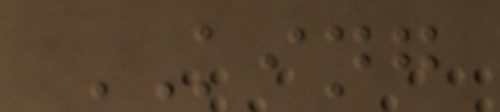KING
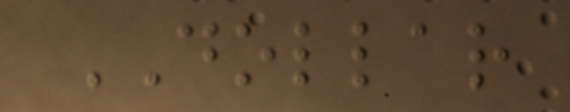DOLLAR
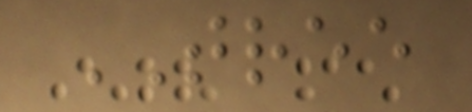TREE
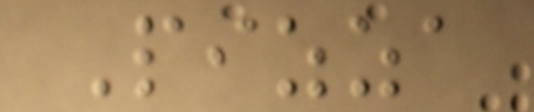Pizza
